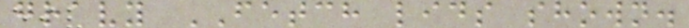gravy FETCH lids shown.
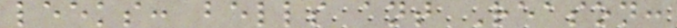leeks: bells ant Reason:
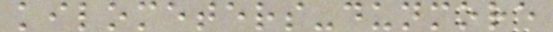kilometers-dunmore
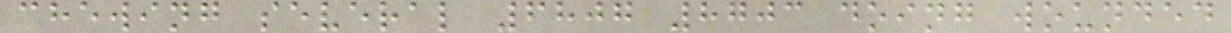chewing several 6807 8703 doing wounded
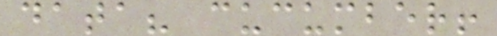data? cucumber!
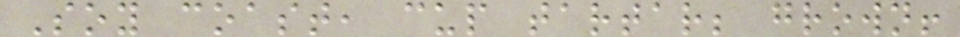Soy coast, cup tartar; grown!
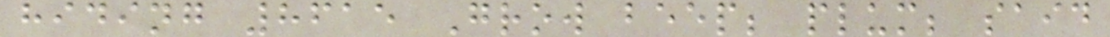hiding 8615 Grow beep; plum; said
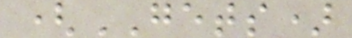(GETS)
